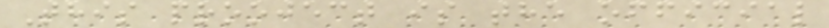This prooject is the official
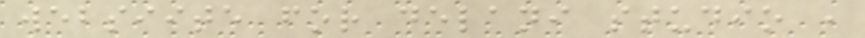websiite for delani studio ,
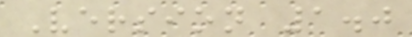Version 1.0
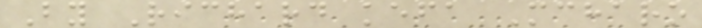By Richard kefa Mcharo
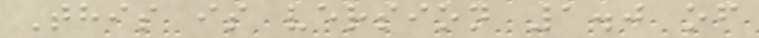This is version 1.0 of
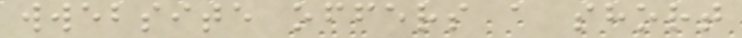wwebsite offers a short
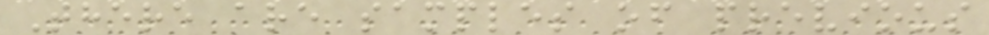There are samples of previous
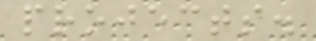projects.
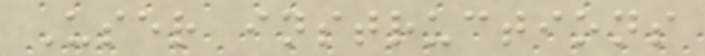User instructions
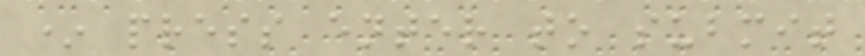* press enter to submit
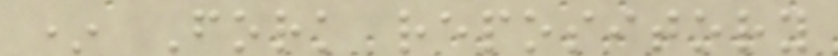* Fork repository
